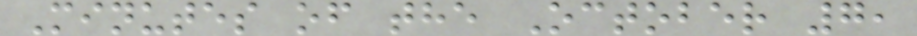Minutes of the October 7,
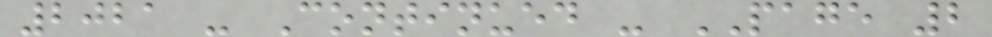2021 - Continued - PAGE 2
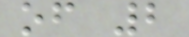of 2
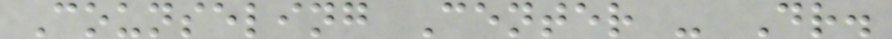Counseling Center - Dr.
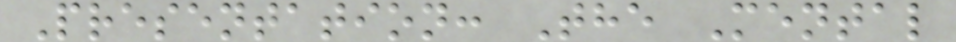Presentation: The Mental
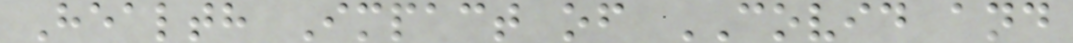Health Impact of COVID and
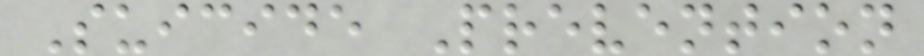Suicide Prevention
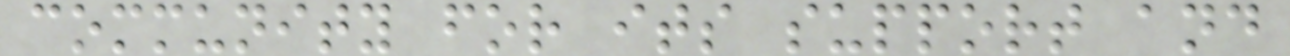community for its support and
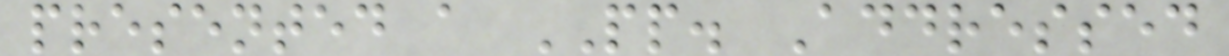presented a PP. Addressed
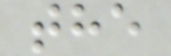the
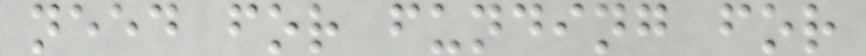need for funding for
